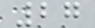27
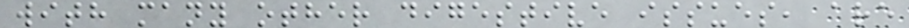with many other digestive issues, are
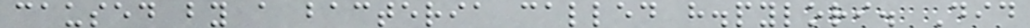caused by a bacteria called h.pylori. Did
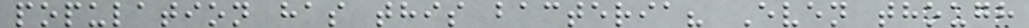population has this bacteria? Even though
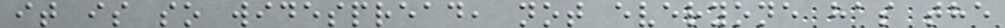it is so widespread, not everyone has the
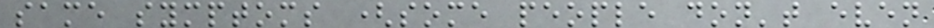same symptoms (some people don't even
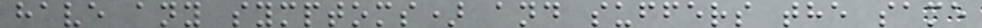have any symptoms) and suffers the same
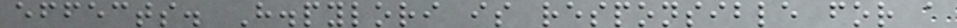effects. H.pylori is responsible for a
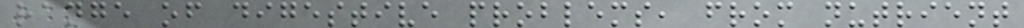range of digestive problems, from nutrient
